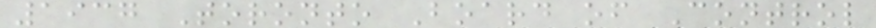1937 Toronto Board of Control
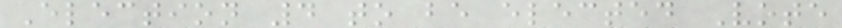Election 4 to be elected Vote
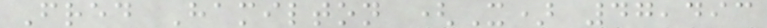Fred Hamilton (X) 47,493
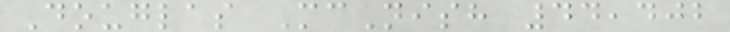Douglas McNish 44,402
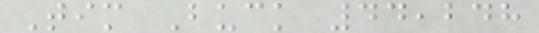Tim Buck 44,248
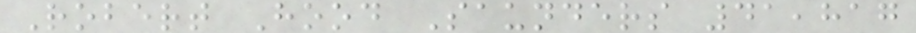Robert Hood Saunders 41,817
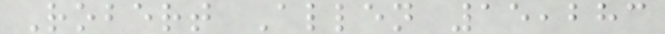Robert Allen 15,283
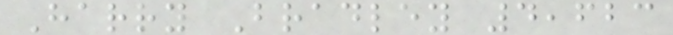Harry Bradley 4,623
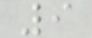9
